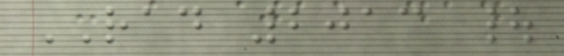RAD 2013 |
